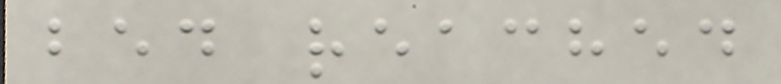bed reached
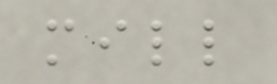mill
